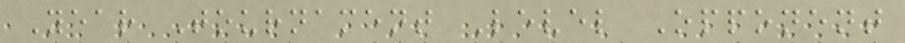Year Tournament Level Opponent
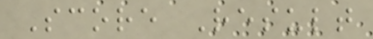Score Result
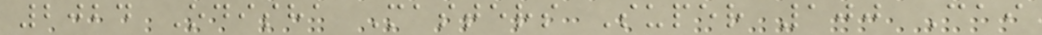2024 Odisha Masters Super 100 Cai
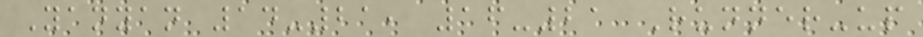Yanyan 14-21, 16-21 Runner-up
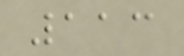113
